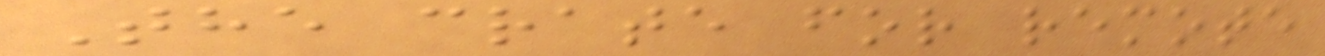The crate for remote
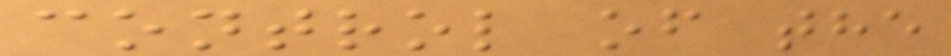control of the
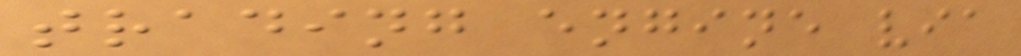trading engine via
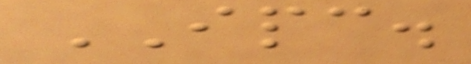IPC.
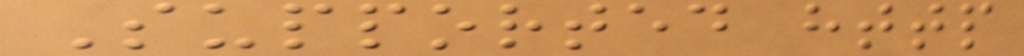Supported http
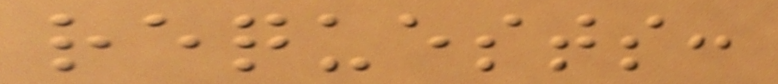requests:
